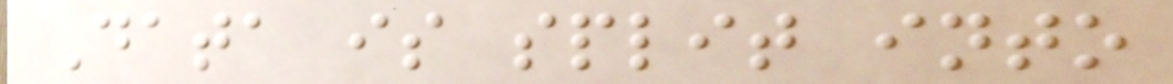Data is split into
